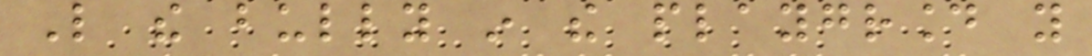Like the bully in the playground you
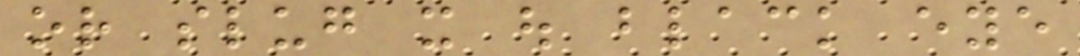or slug it out black eye
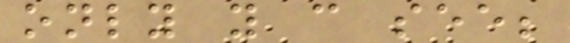only you can see;
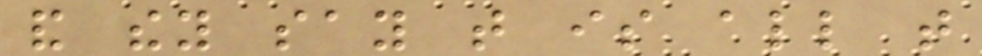and they say that is all that
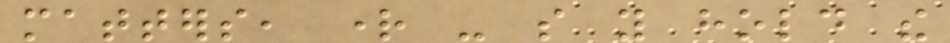matters, right - so you hold the
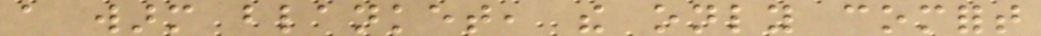a warm blanket, the only comfort
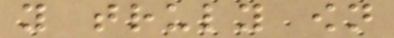you truly own
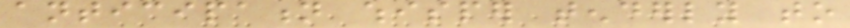anticipation whisper tenderly to
